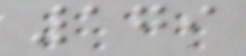179
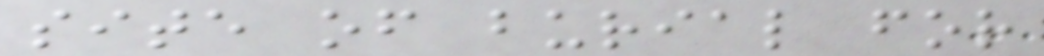site of burial for
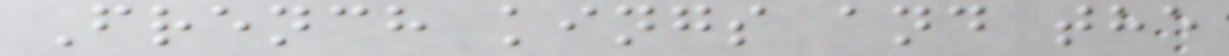French kings and the
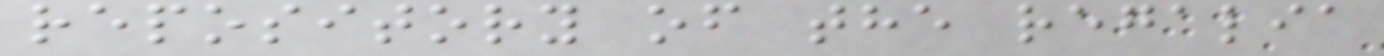repository of the regalia
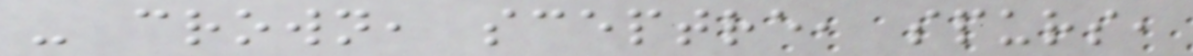- crown, sceptre, spurs,
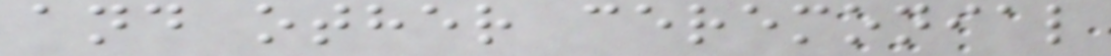and other ceremonial
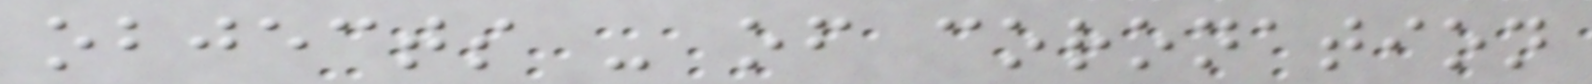objects - of coronation
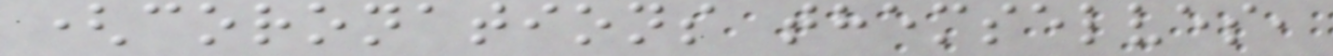(coronations themselves,
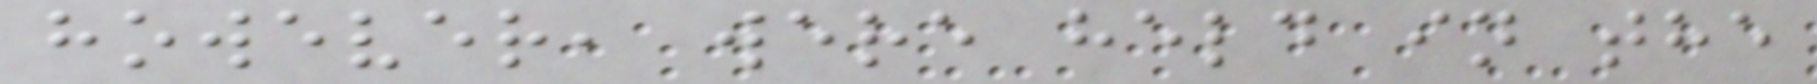however, were held in the
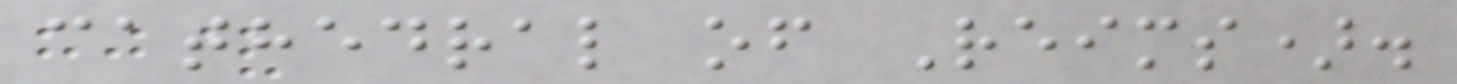cathedral of Reims).
